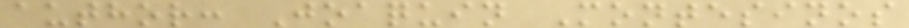author: Joaquin Montesinos
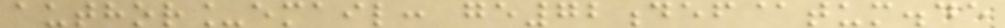author_email: ge72def@tum.de
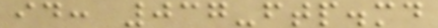id: 037-ftp.md
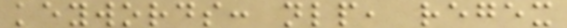keywords: nlp, regex
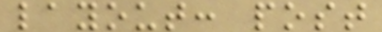layout: post
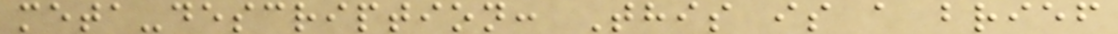meta-description: This is a brief
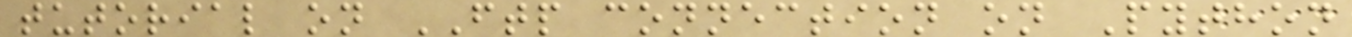tutorial on FTP connection on Python
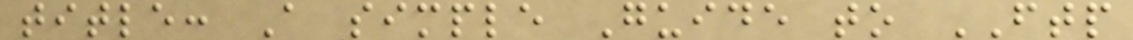title: A simple Guide to FTP
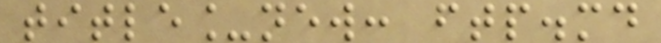title_new: ftp.md
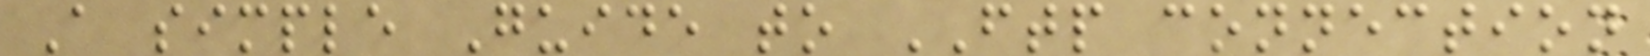A simple Guide to FTP connection
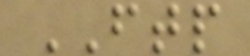FTP
